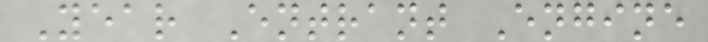Year Entrant Engine
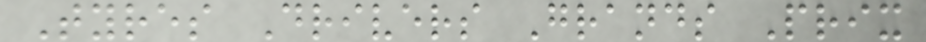Tyres Drivers Grands Prix
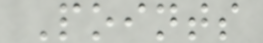Points
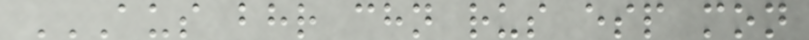AUS BHR CHN RUS ESP MON
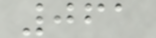061
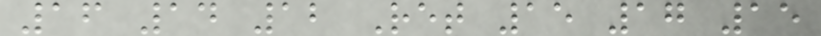16 14 12 Ret 15 17 15
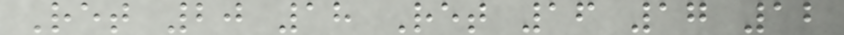Ret 20 18 Ret 16 17 12
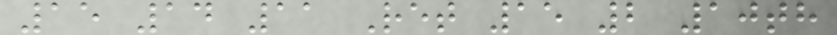15 14 11 Ret 15 2 10th
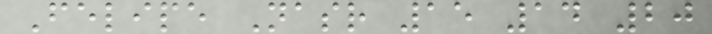Felipe Nasr 15 14 20
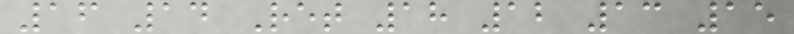16 14 Ret 18 12 13 15
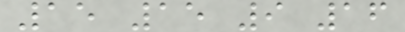15 15 9 16
